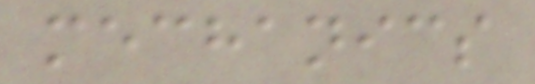mechanics
